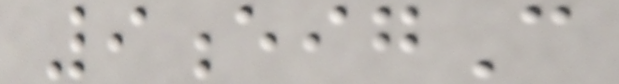9eigC
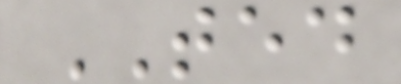TED
